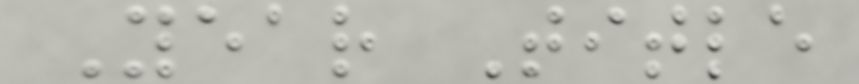Year Title
